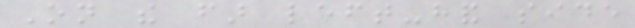On the far left-hand side
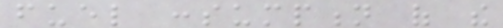fuel consumption of the
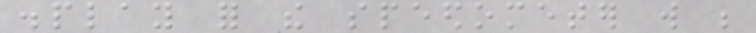display for the speedometer will be
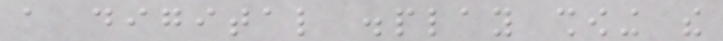a digital display showing the
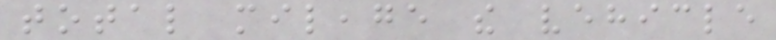total mileage the vehicle
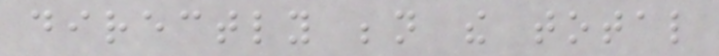directly beneath the total
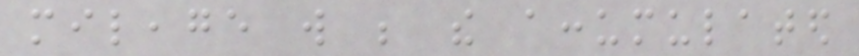mileage will be the accumulated
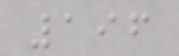196
